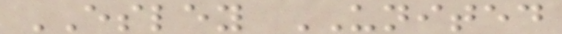ESLEY UNITED
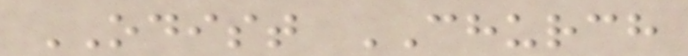ODIST CHURCH
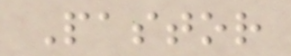Pastor
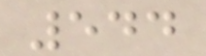544
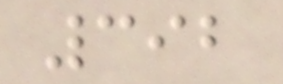392
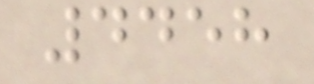4458
